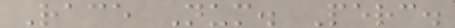Race Num. Perc.
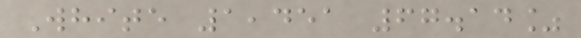White 1,451 67.14%
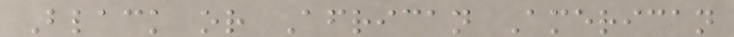Black or African American
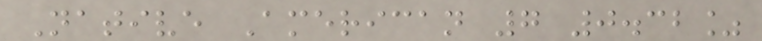Native American 7 0.32%
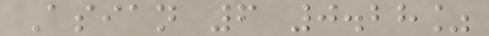Asian 6 0.28%
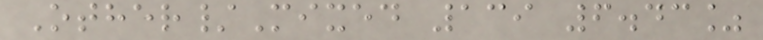Other/Mixed 139 6.43%
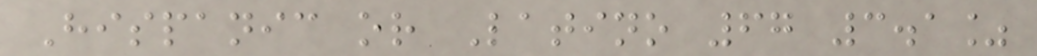Hispanic or Latino 67 3.1%
